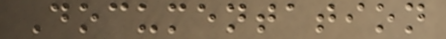Documentation
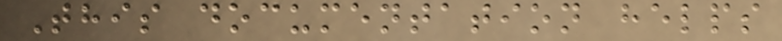This documentation helps
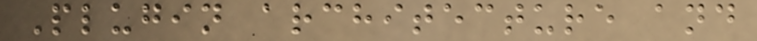Plugin architecture and
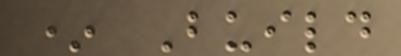* Build
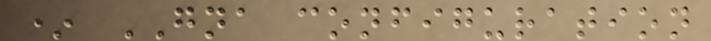* GNA configuration
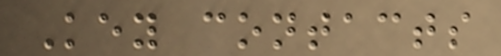Key contacts
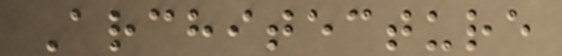Architecture
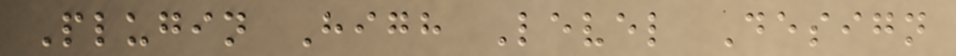Plugin High Level Design
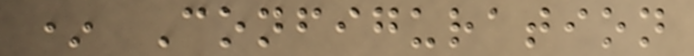* Configuration
